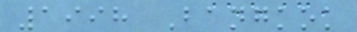1998 Bangkok
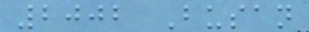2002 Busan
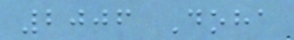2006 Doha
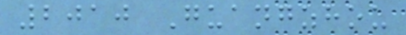2010 Guangzhou
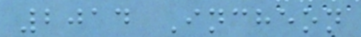2014 Incheon
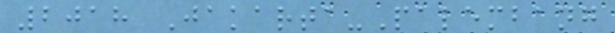2018 Jakarta-Palembang
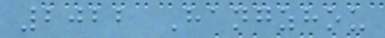2022 Hangzhou
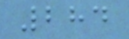284
